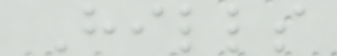Hills
